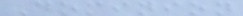Dominion
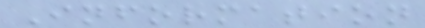Information
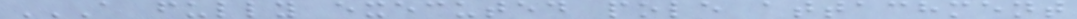A FULLY EXECUTED POLE ATTACHMENT
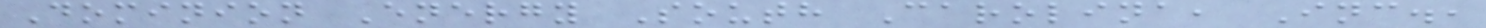Dominion Energy South Carolina, Inc.,
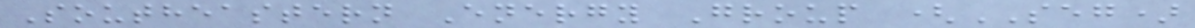Southeastern Energy Group (SEG)
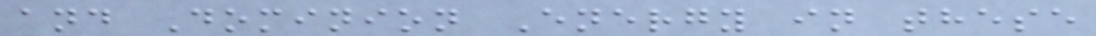and Dominion Energy in these
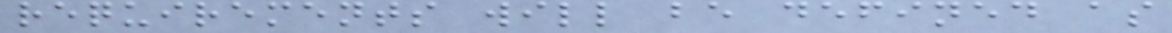requirements will be defined as
